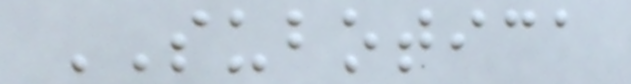SUBOTICA
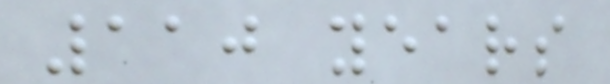110 years
